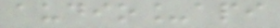audio_api
